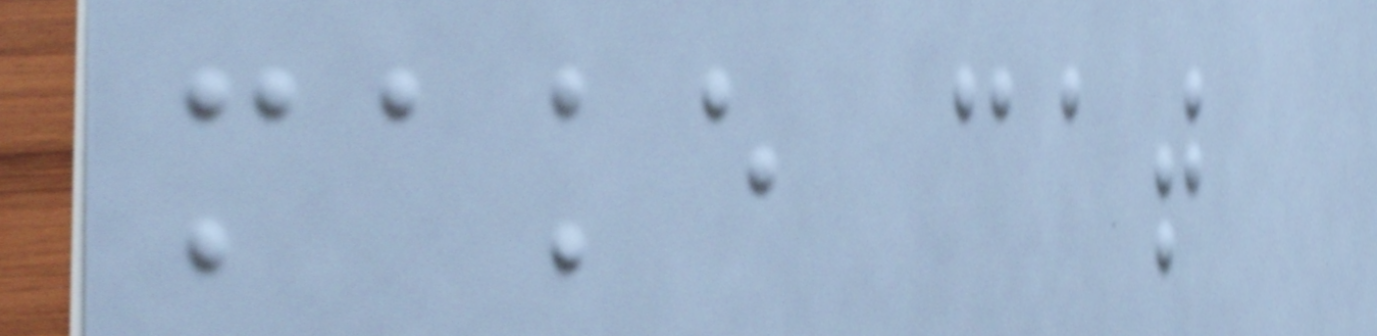make cat
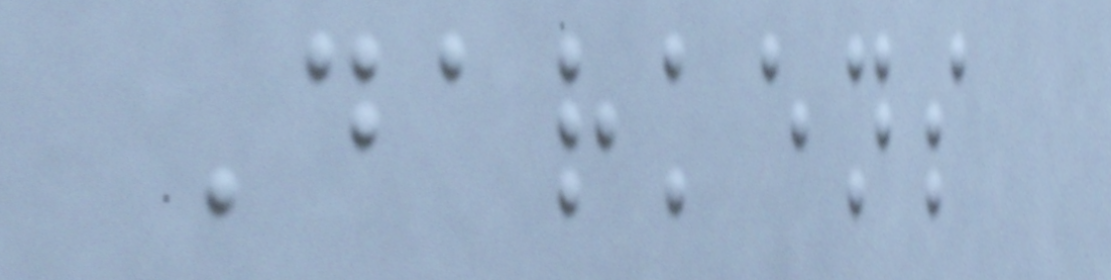Darkens
